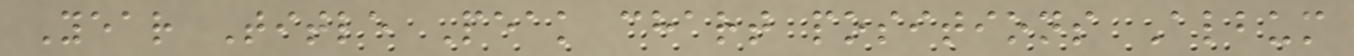Year Title Peak chart positions Album
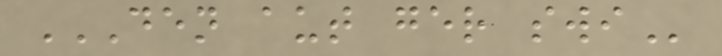DEN AUT GER SWI
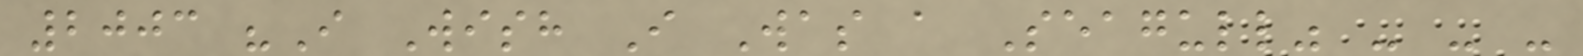2003 "I Wish I Was a Seagull" - - -
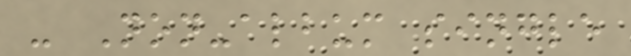- Non-album single
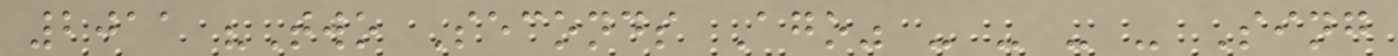2011 "Two Seconds Ago" - - - - Sing
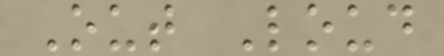Out Loud
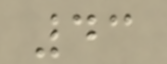43
